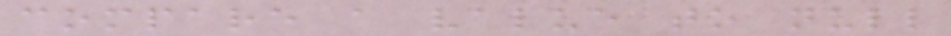compare a value to null
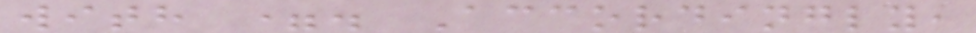with =. Accordingly,
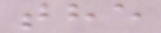the
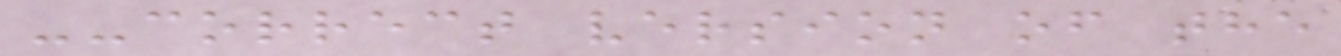--correct version of the
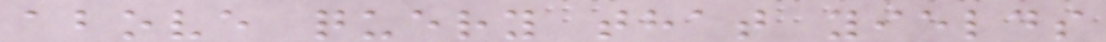above query that yields
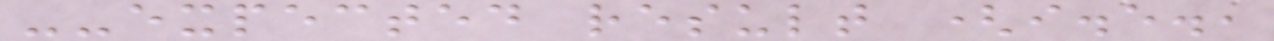--expected result (i.e.,
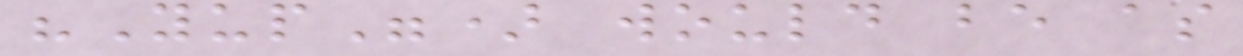"Yup") would be as
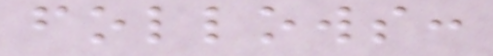follows:
